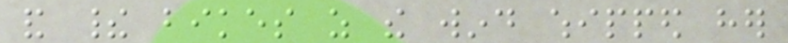and their bikes as the wind whipped her
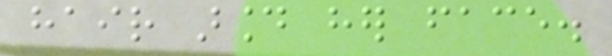hair around her face.
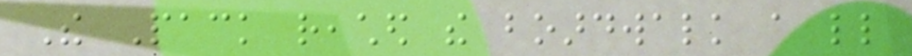The Pack reached the boardwalk a little
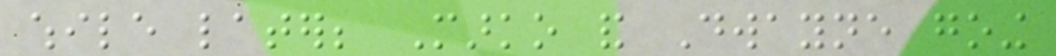while later; Marko and Dwayne going
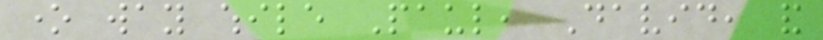one way while Paul, David, and
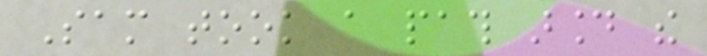Sam took a path around the
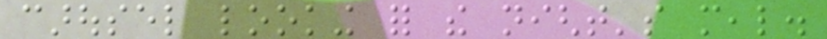carousel looking for the night's meal.
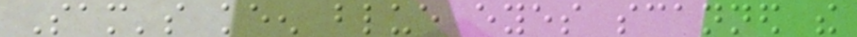Sam's keen blue eyes scanned the
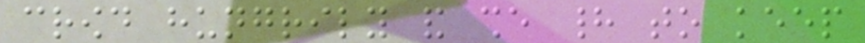crowd hungrily and she had to keep
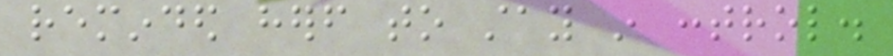reminded herself to stay in control.
